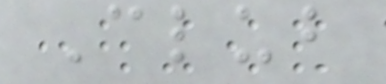Club
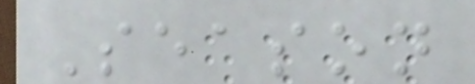Season
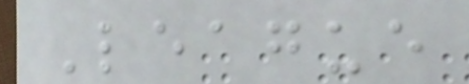League
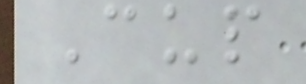Cup
